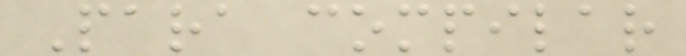Para compilar
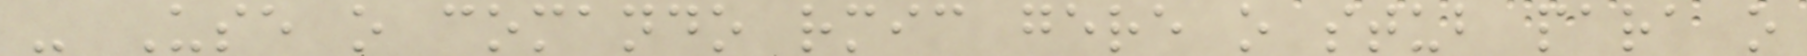- Use o comando rmic gere o stub para o
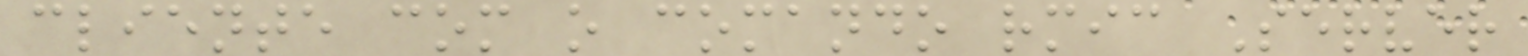cliente com o comando rmic Server
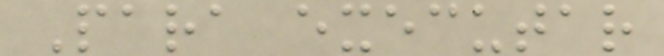Para executar
